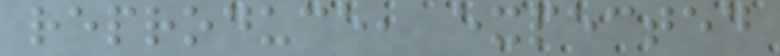reproduce, expected
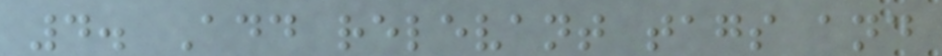4. Add relevant tags and
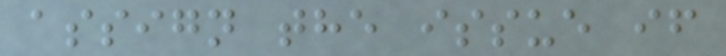assign the issue if
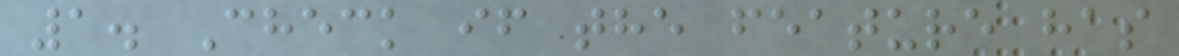1. Check if the feature has
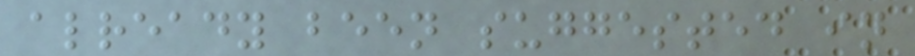already been suggested in
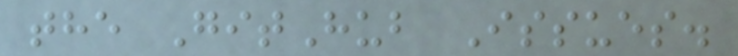the GitHub Issues.
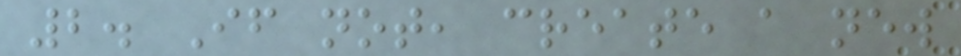2. If not, create a new
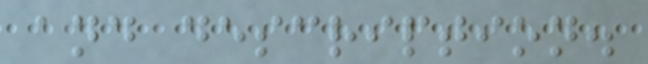and description.
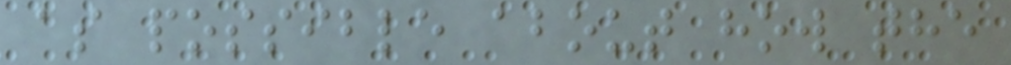as possible about how the
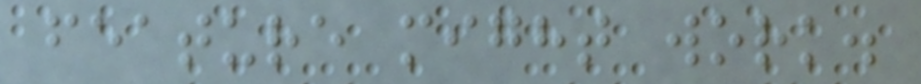feature might work.
